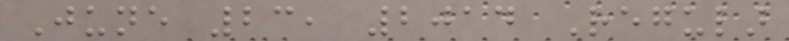June 23, 2014 Regular
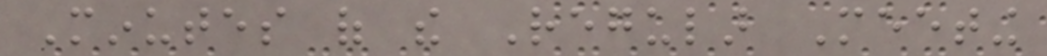Minutes of the Regular Meeting
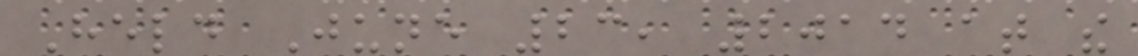Held June 23, 2014 at the
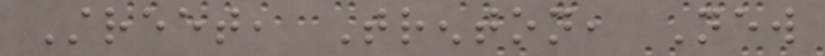Street, Trenton, New
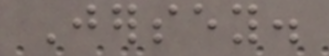Jersey.
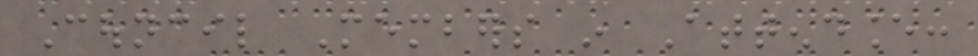Council Members in Attendance:
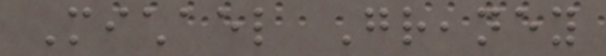Michael Greaney
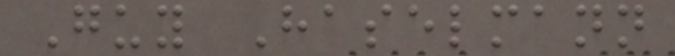Guy Haselmann
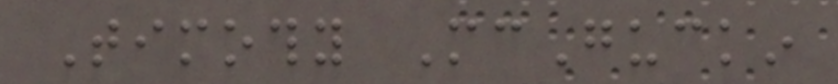Timothy McGuckin
